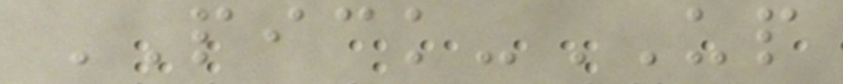PICK-UP
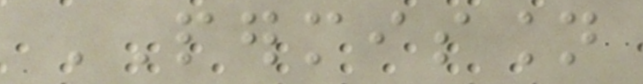PERMISSION
